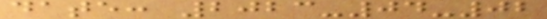date: 2023-04-02
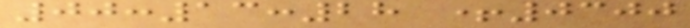00:13:28 +0300
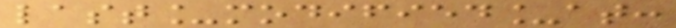last_modified_at:
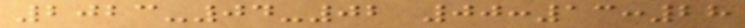2023-04-02 00:13:28
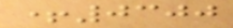+0300
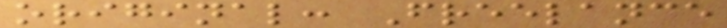original: Freelance
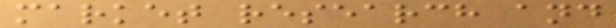market research and
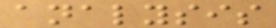analysis
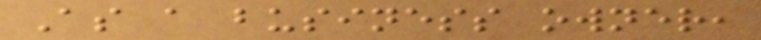As a business owner,
